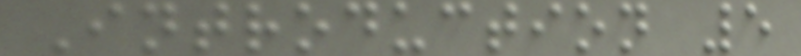Introduction 5
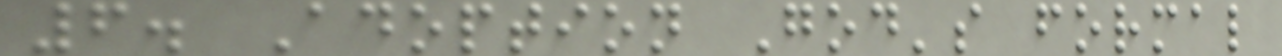6. Adoption God's formal
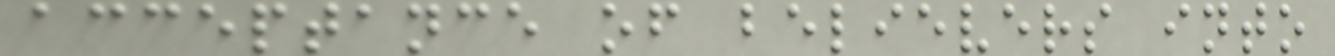acceptance of believers into
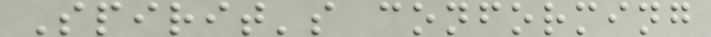Spirit's conforming
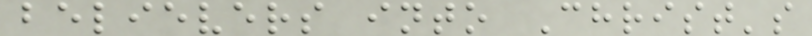believers into Christ's
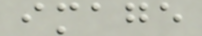image
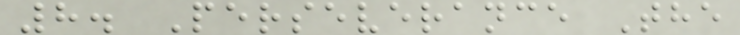8. Perseverance The
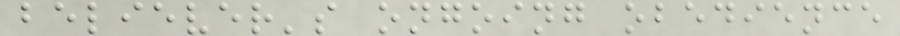believer's ongoing obedience
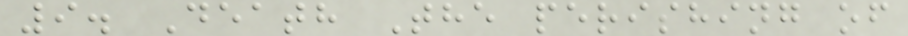9. Death The perishing of
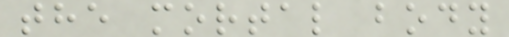the mortal body
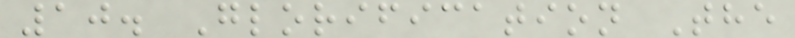10. Glorification The
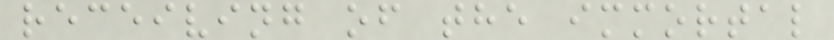receiving of the immortal
